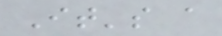It's a
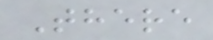There
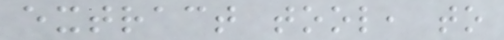extract tool, to
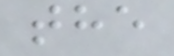the
